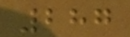287
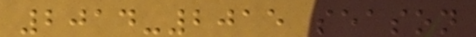2014-2015 season
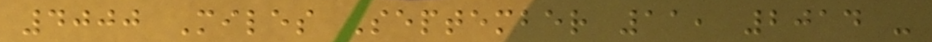4000 Miles September 11, 2014 -
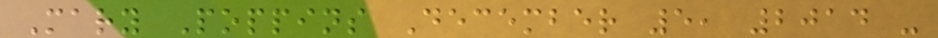Mary Poppins December 5, 2014 -
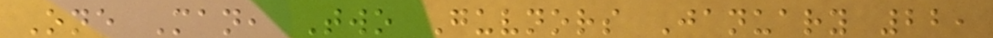One Man, Two Guvnors January 22,
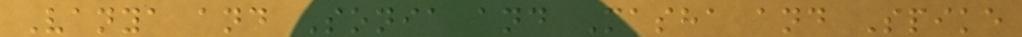Vanya and Sonia and Masha and Spike
